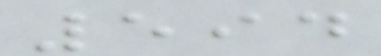594
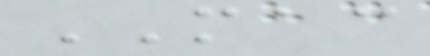MAC
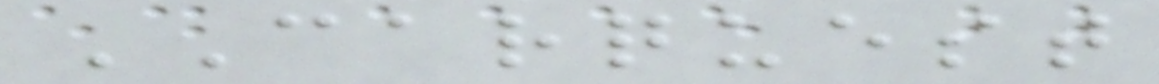CARQUEST
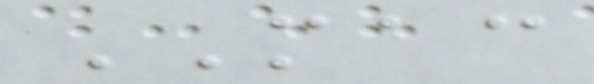MAC
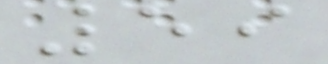59
